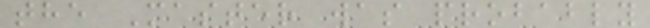the Master was probably
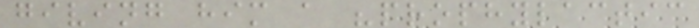giving him a "prophylactic
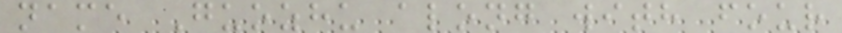name Guozhu along with four
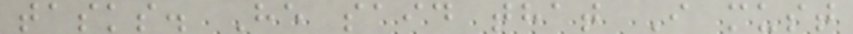tasks. He said that I must
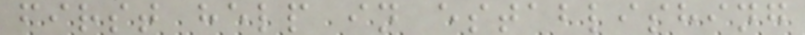first help in establishing
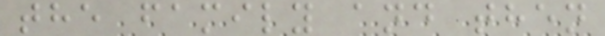the family and then
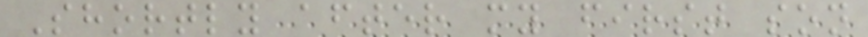Shortly after my first son
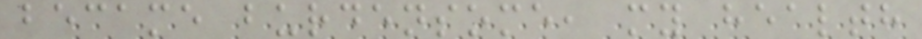became burdensome, my health
